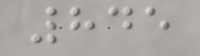845
